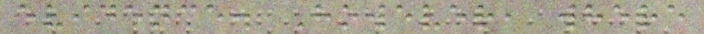evidence. However, where
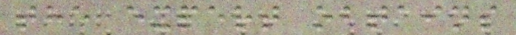the expert obtains
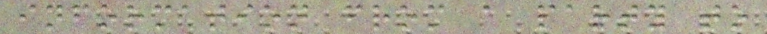information from a party to
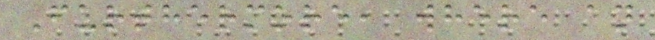Furthermore, where an
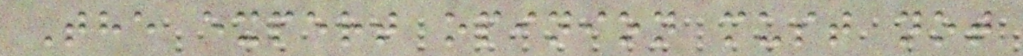The expert opinion must not
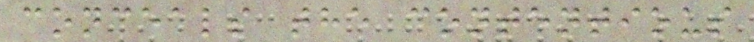conceals the contentious
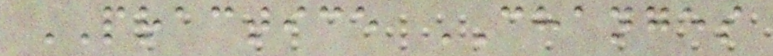PRACTICE CHANGES
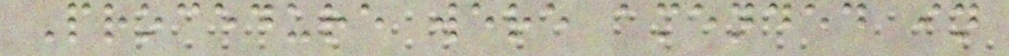Procedure were amended in
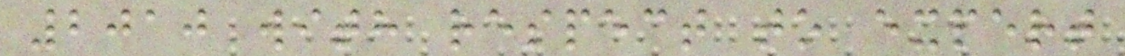2010 with respect to expert
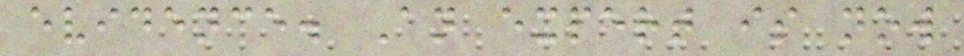evidence. An expert is now
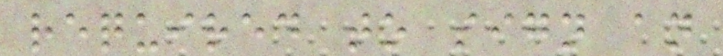required to sign an
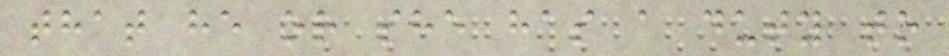that he or she has a duty to
